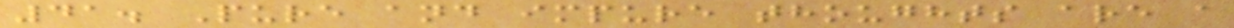41. Pure and impure thoughts are a
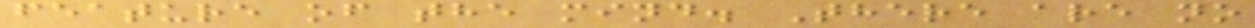feature of the mind. There are no
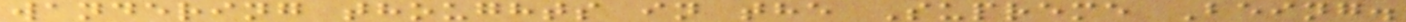wandering thoughts in the Supreme Being.
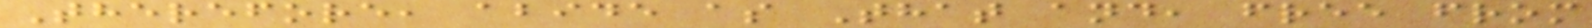Therefore, abide as That and, free from
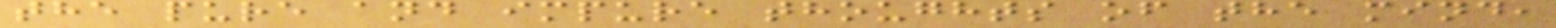the pure and impure thoughts of the mind,
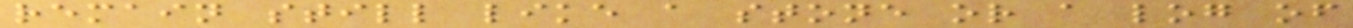remain still like a stone or a log of
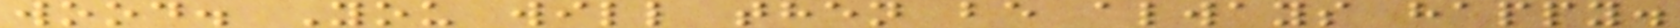wood. You will then be always happy.
